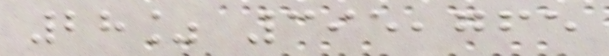28% 395,765
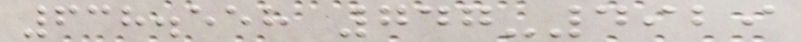638.558 747-4929
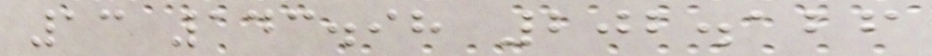13 143.98 202.126
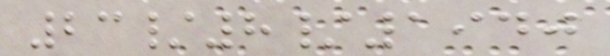23/8/1940
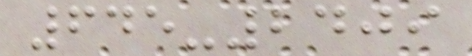645-2409
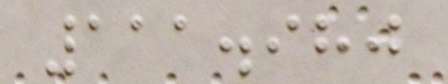111.980
